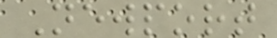Newport
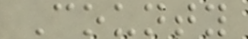County
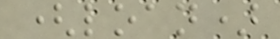(loan)
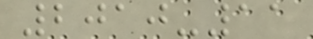2010-11
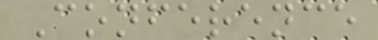Conference
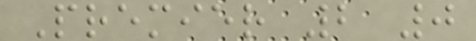Premier 2 0
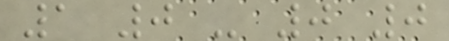1 0 - 0 0
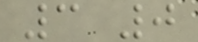3 0
